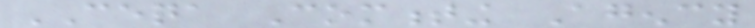CEQA Commenting Agency
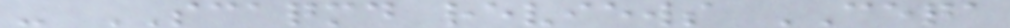- SCAQMD reviews CEQA
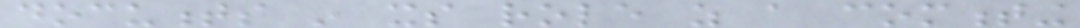documents in its role as a commenting
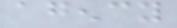agency
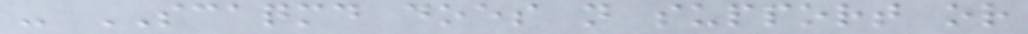- SCAQMD does not support or
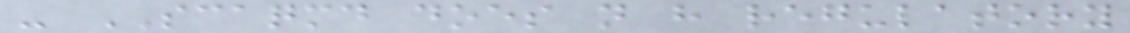- SCAQMD does not have regulatory
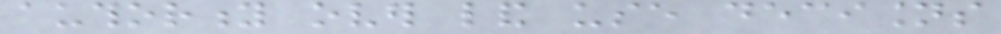authority over land use decisions
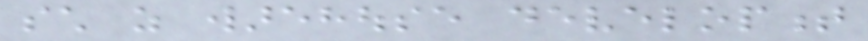such as warehouse development
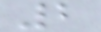2
